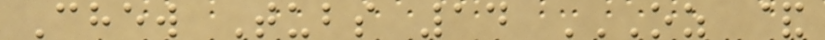Chew Tubs 14 OZ &
